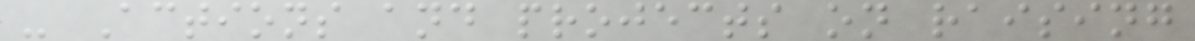- Actions and projects on raising
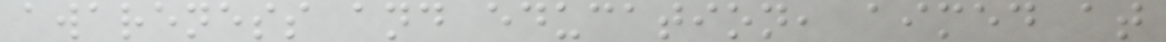awareness and education, aimed at
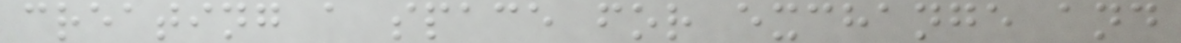creating a space for exchange and
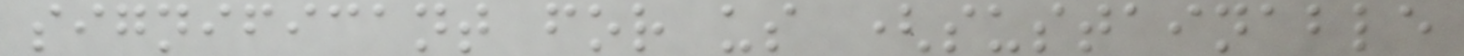significant for us (sustainable
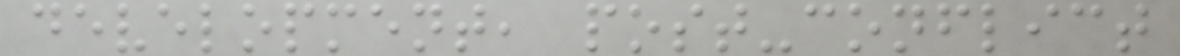development, post-conflict
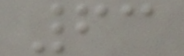63
